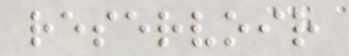reservoir
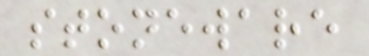stoneware
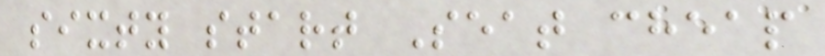sixty start Seat cheap
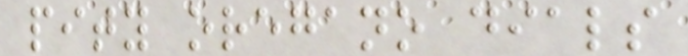pity oregano dials
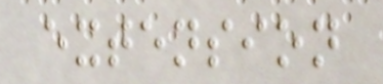extension
